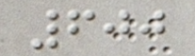600
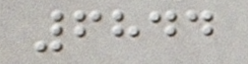6844
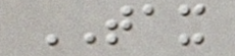TAX
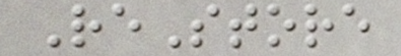ReStore
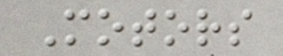Motors
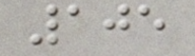105
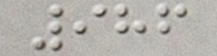986
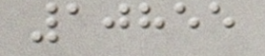10855
